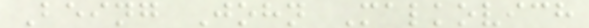Being John Malkovich
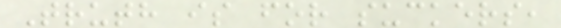Truth is for suckers,
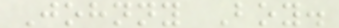Johnny Boy.
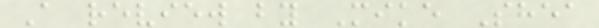A review by Mike Shea
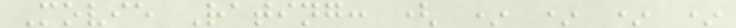Movie Rating: ( * * * *
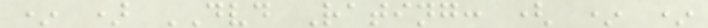* ) DVD Rating: ( * *
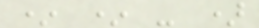* * - )
